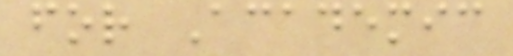for Academic
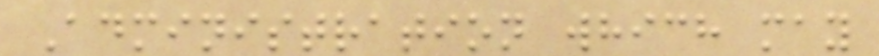Administration which may
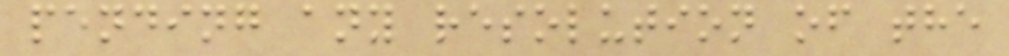pending any resolution of the
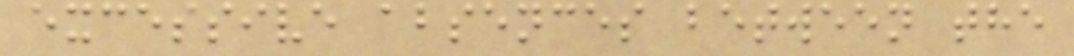excessive absences between the
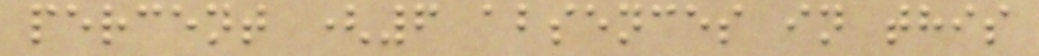percent (6 absences in this
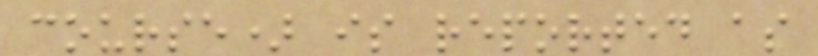course) is reported as
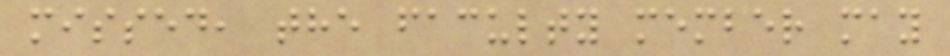missed, the faculty member may
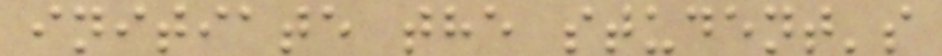initiate the student's
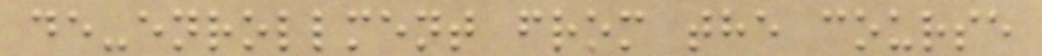de-enrollment from the course
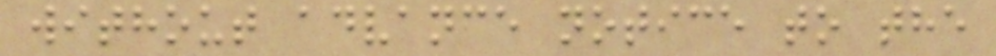without advance notice to the
